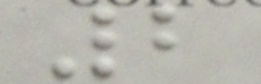2
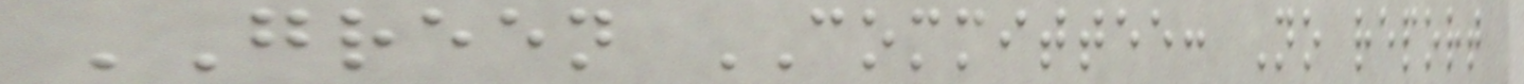GREEN COMMITTEE: No report
